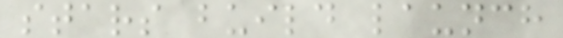stars build launch
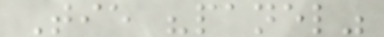Tie "panel"
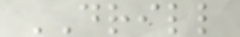DRILL
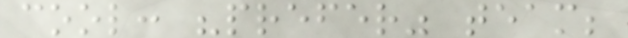cool: "prefer" team;
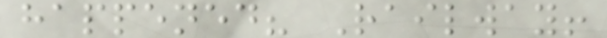happened? Railway!
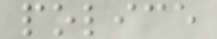police
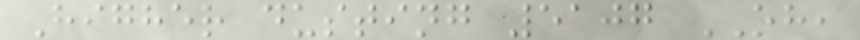Higher dusting 5107 OH,
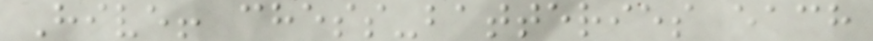Hive! chess-batteries each
